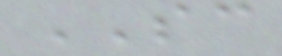SC
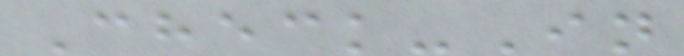Check-In
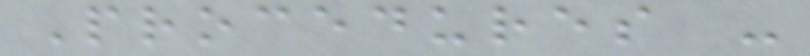Procedures -
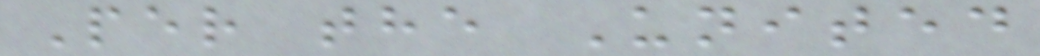Per the United
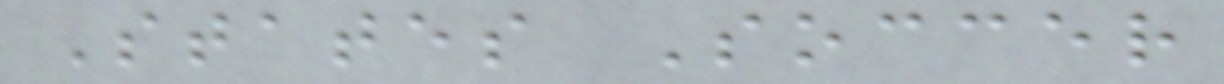States Soccer
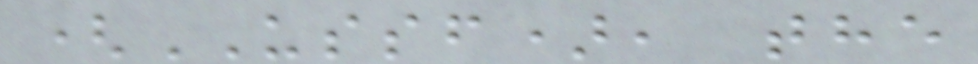(USSF), the
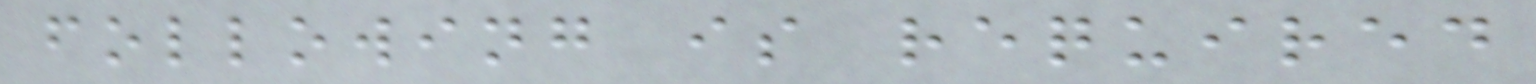following is required
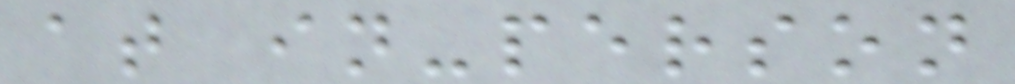at in-person
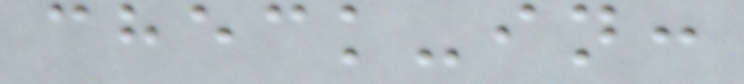check-in:
